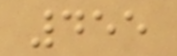455
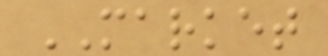MARKET
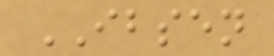IBSEN
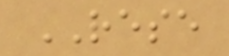RESE
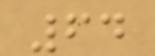64
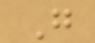G
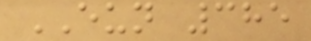EUN 385
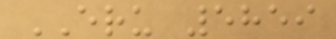ERU 5859
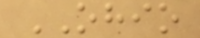OHIO
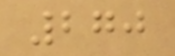270
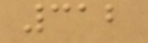312
